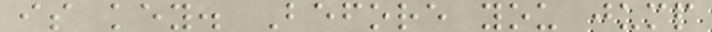is key. Before you jump
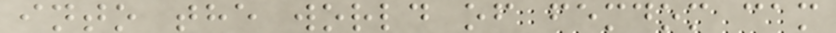into the world of femdom cam
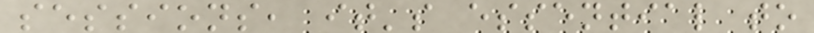sessions, it's essential to
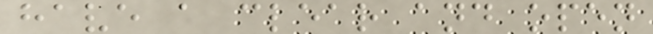have a clear and open
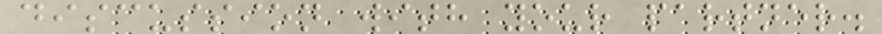discussion with your partner.
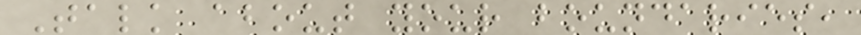Talk about your boundaries,
